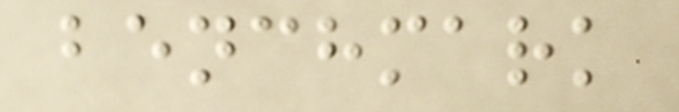benchmark
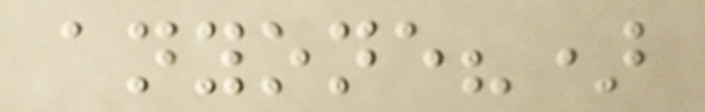anyone?)
